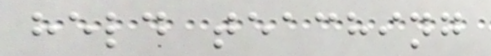held teaching
